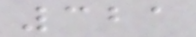321
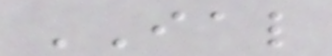IAL
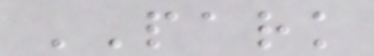PARK
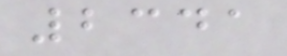2341
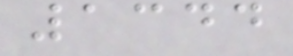1344
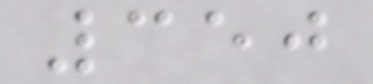350
